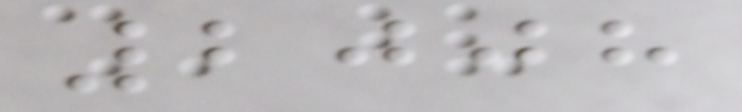2008
